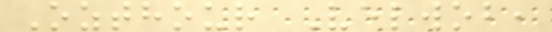Ozthour Velwob,
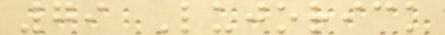79 Lujorick
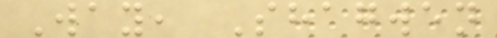Way, Shagwen
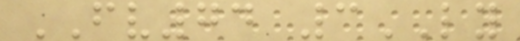FV74 3LY
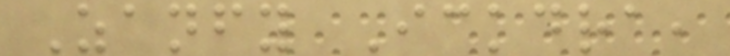Zanfy Ickdra,
